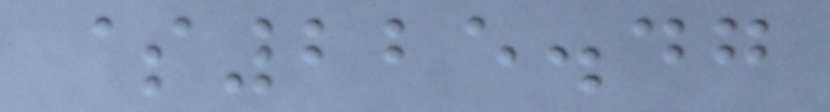$225.47
